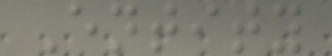Entity
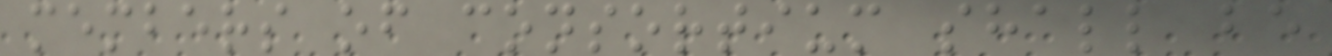members of consortium shall be
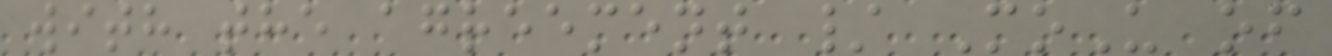with the agreement / MoU of
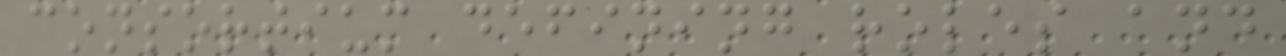consortium defining roles and
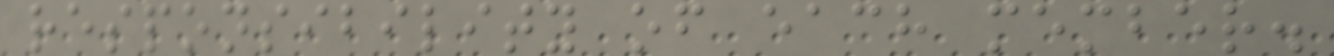responsibility of each member.
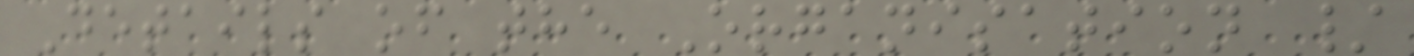Details of the Organisation /
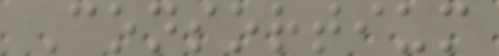Consortium
